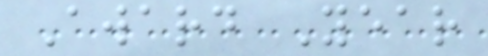Award Year
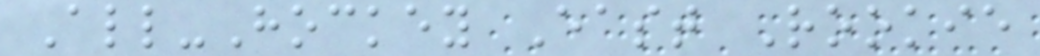All-Hockey East Rookie
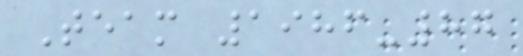Team 1986-87
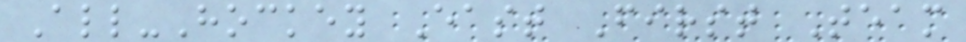All-Hockey East First Team
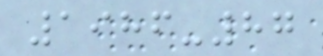1986-87
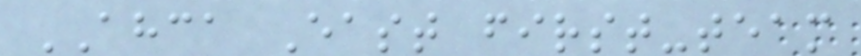AHCA East first-team
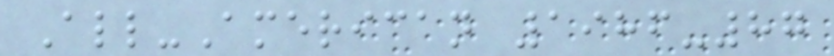All-American 1986-87
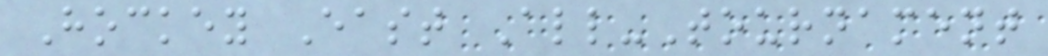Hockey East All-Tournament
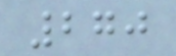270
